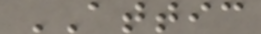ATTIC
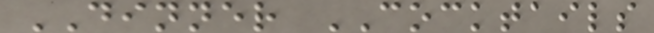DINNER COCKTAILS
